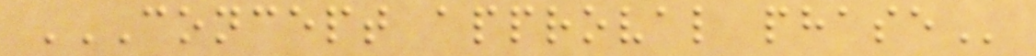CONCEPT APPROVAL PHASE
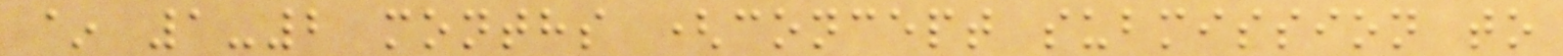~ 1-2 months (concept submission to
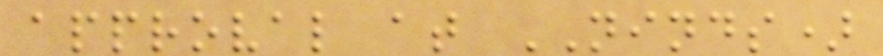approval at NINDS)
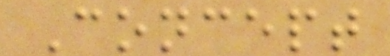Concept
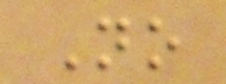No
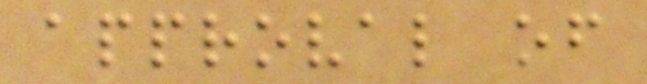approval of
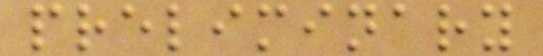preliminary
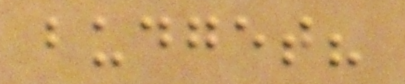budget?
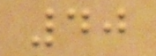40
